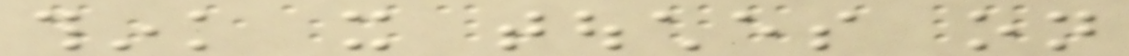think it touches on
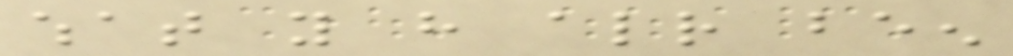what you have already been
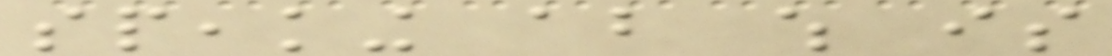speaking about which is
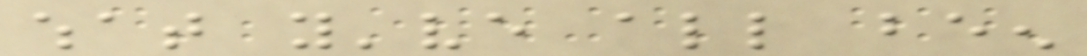what you've all been
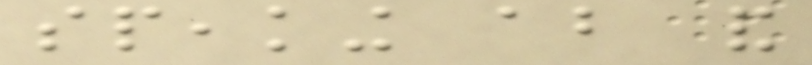speaking about and
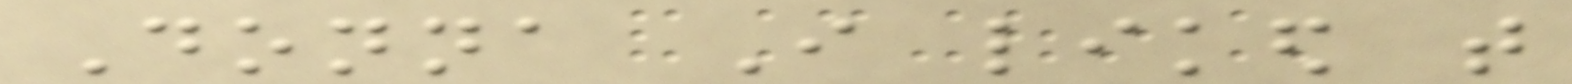Donna I liked that
